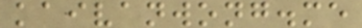kaivanwong.me
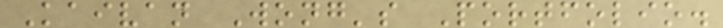Kaivan Wong's Portfolio.
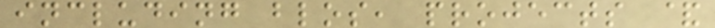including blos, projects &
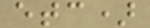etc)
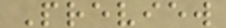Preview
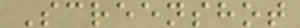Screenshot
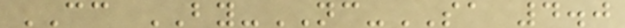CC BY-NC-SA 4.0
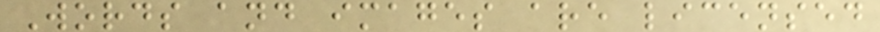Words and images are licensed
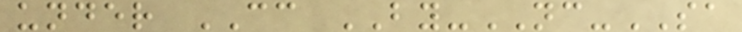under CC BY-NC-SA
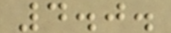4.0.
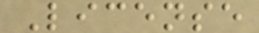License
